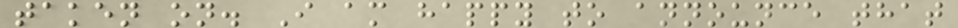taken on. I am happy to announce that
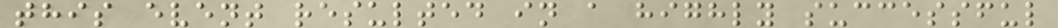this event resulted in a highly successful
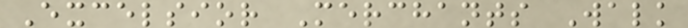Excelsior Merchants Walk
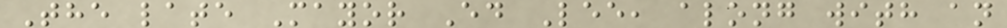The late Mayor Ed Lee, along with an
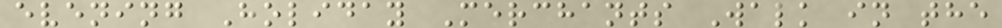evening Holiday Merchants Walk in the
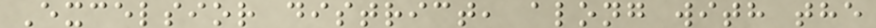Excelsior district, along with the
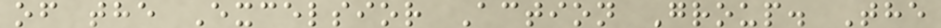of the Excelsior Action Group. The
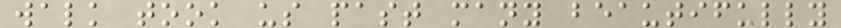walk took us past many beautifully
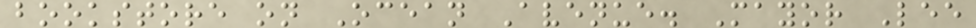bookstore on Ocean Avenue. Mayor Lee
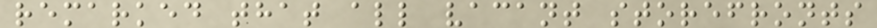remarked that all vacant storefronts
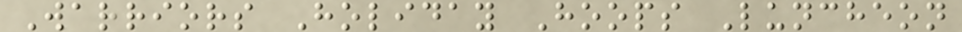Warriors Holiday Hoops Luncheon
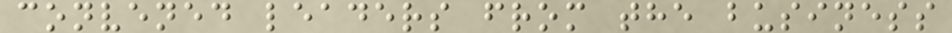convened leaders from the business
